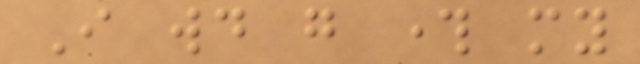I would go through my
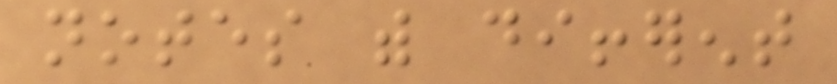notes with different
